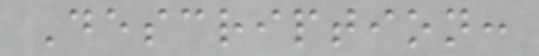Description:
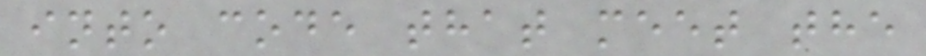into code that meet the
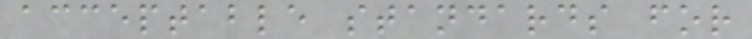acceptable standards for
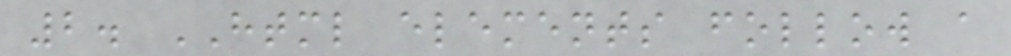2. HTML elements follow a
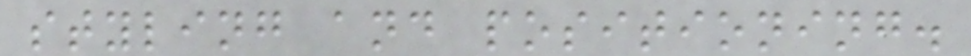styling and positioning.
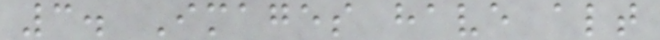3. Images have alt
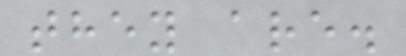they are.
